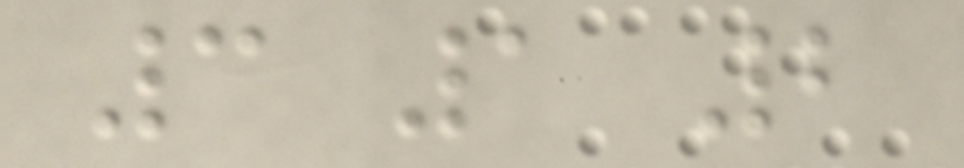3 1 2
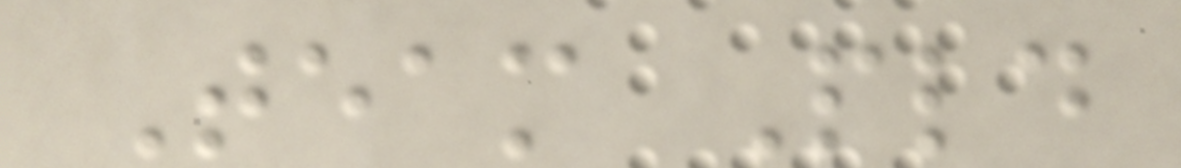Team Pld
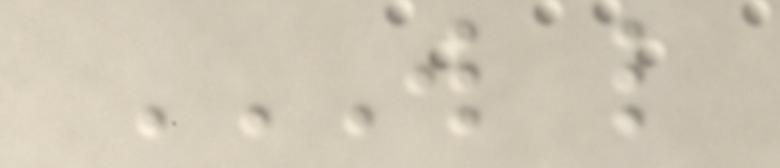W L
